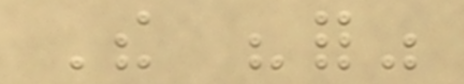The "for"
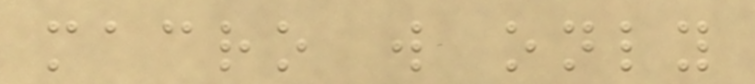macro will only
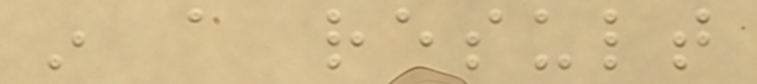in a result
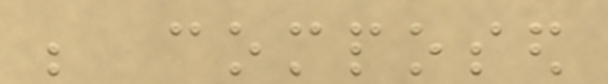be composed
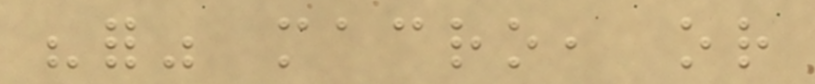"for" macro, or
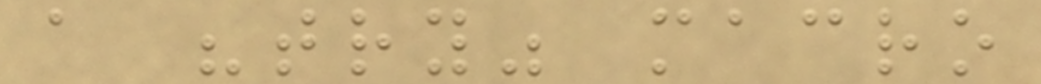a "try" macro
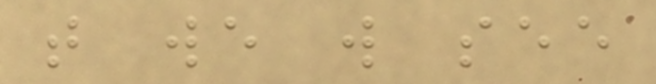that we will see
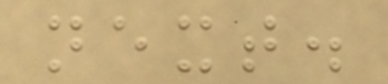next.
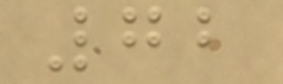72
